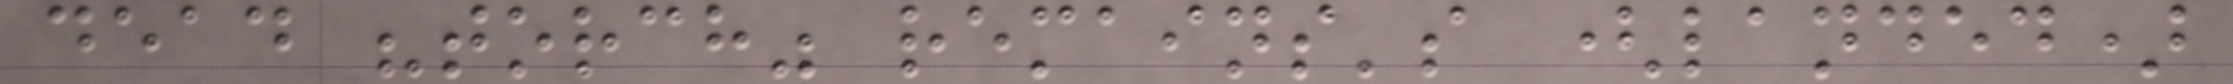dead "torch" remains's (landed)
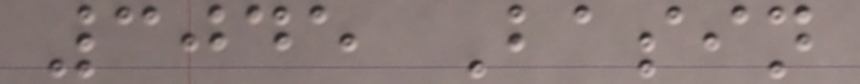3045 Basin
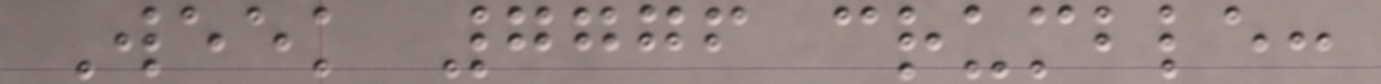Week 7776 crumble:
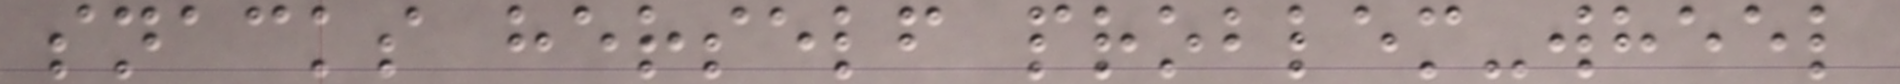snacks herself problem-wheel
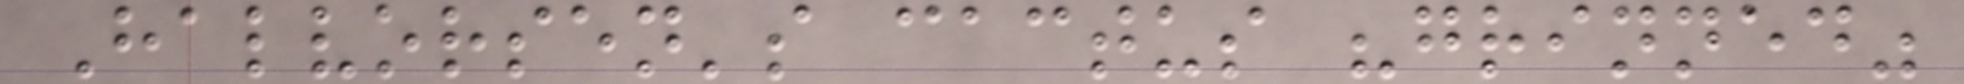Halvorsen's cactus "grinned"
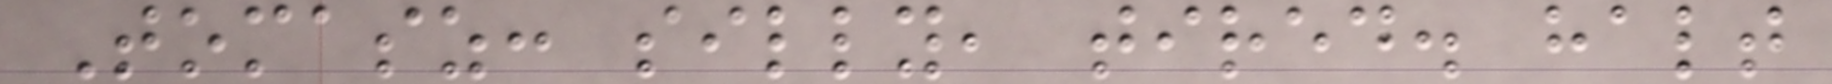Tomasz: silly, tired. halt
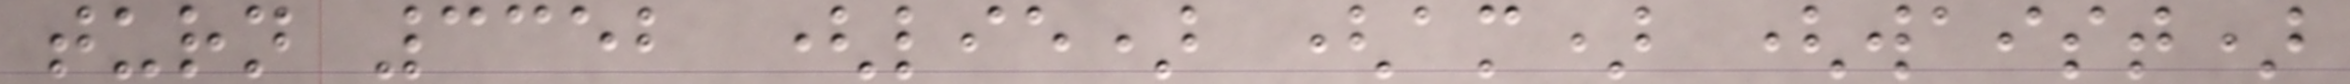turn 3352 (lie) (am) (waist)
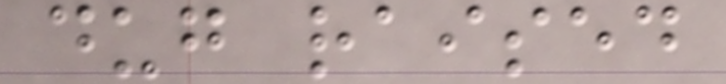dug raised
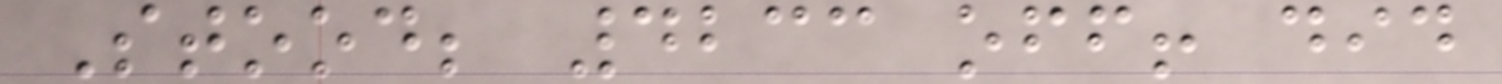Stood; 4233 off! did
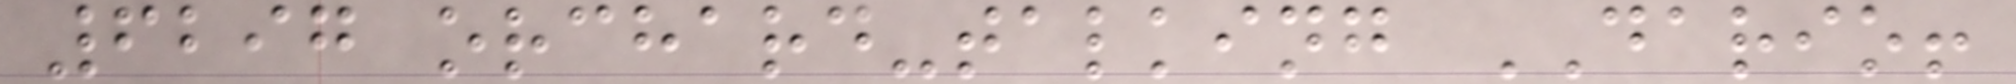6297 orchard-talking DARIO!
